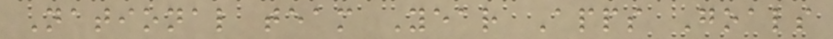National team Year Apps Goals
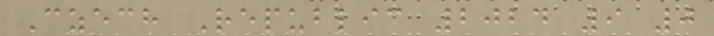Czech Republic 2024 9 0
